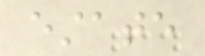estate
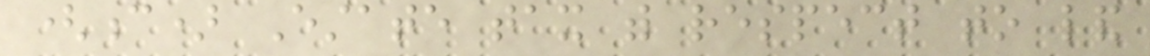(c) Estate tax with respect to land
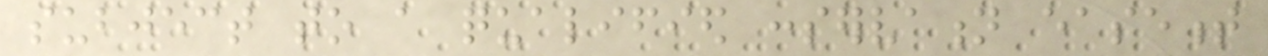subject to a qualified conservation easement
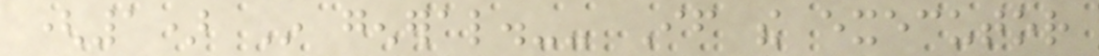(1) In general.-- If the executor
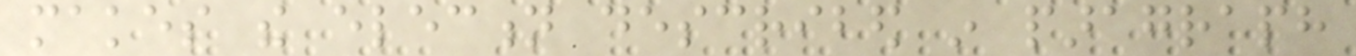makes the election described in paragraph
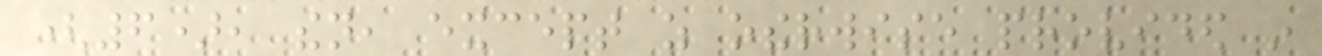(6), then, except as otherwise provided in
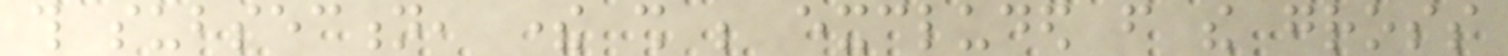this subsection, there shall be excluded from the gross
